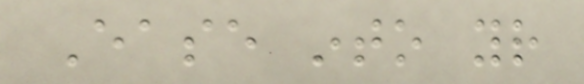Ease into your
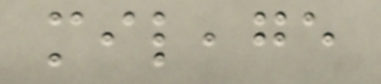mileage
